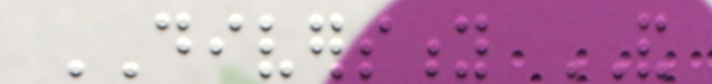DIVERSITY AND
